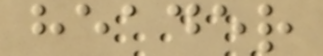header
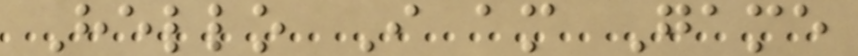Hello I am Game
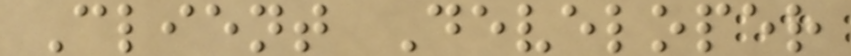Client Developer
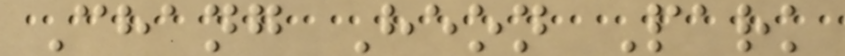Chang Heon Park
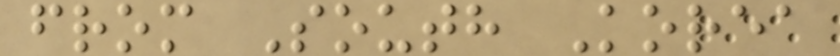from South Korea
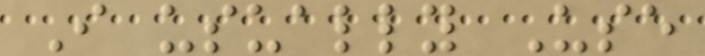I usually Use
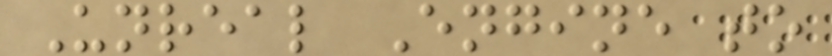Unreal Engine to
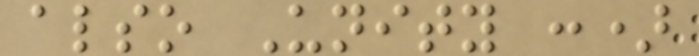also Unity :)
